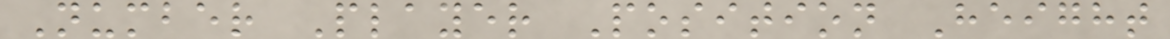Number Player Position Height
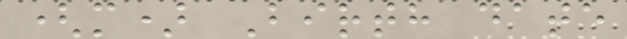(m) Birth date
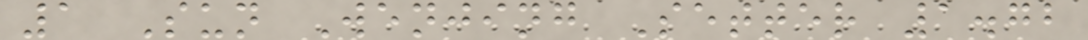1 Sun Wenjing Setter 1.72
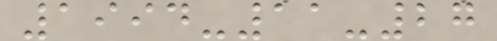1994-11-27
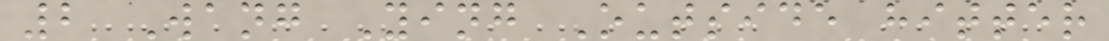2 Wang Ying Outside hitter
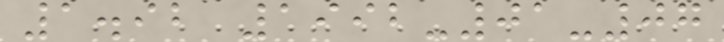1.92 1992-01-07
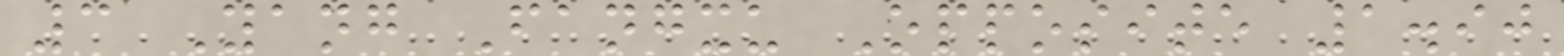3 Yang Fangxu Opposite 1.90
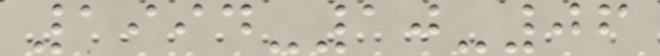1994-10-06
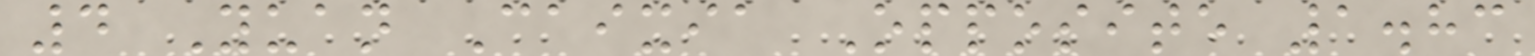4 Yuan Caixia Opposite 1.83
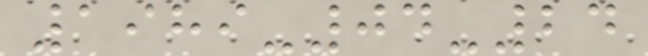1989-04-24
